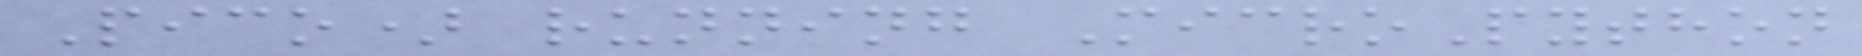Pico) running MicroPython
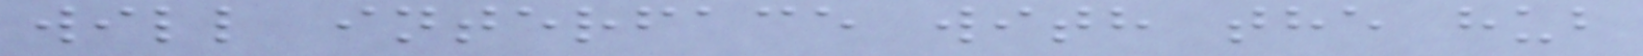will interface with the hub
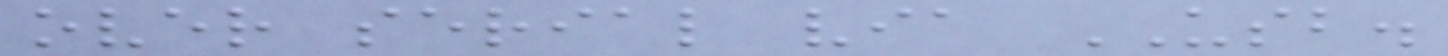over serial via USB.
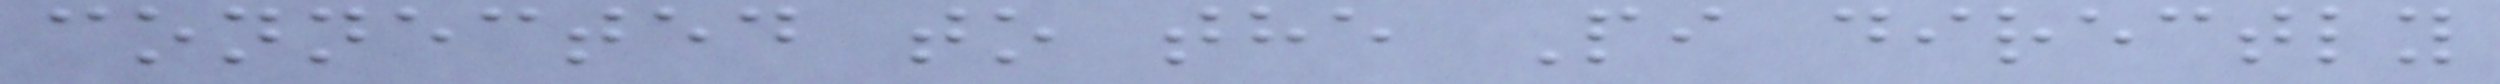connected to the Pi directly
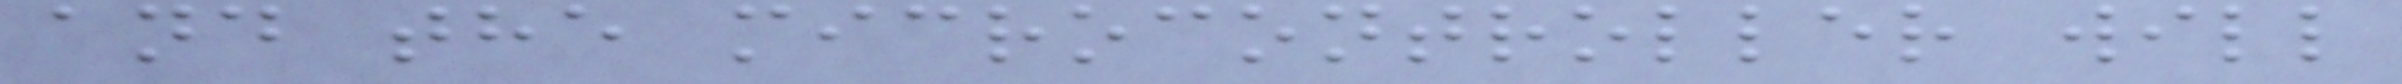and the microcontroller will
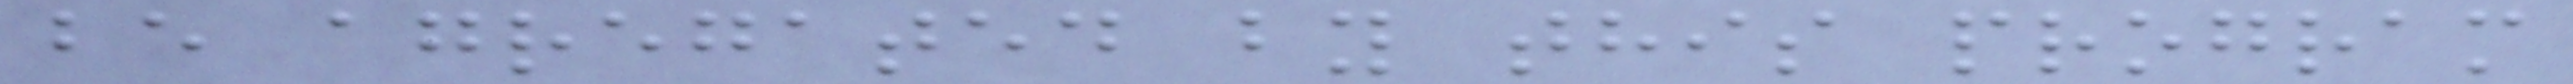be agregated by this program
